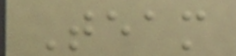Team
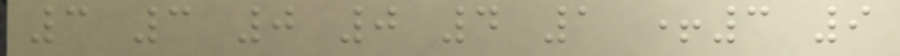3 3 0 0 4 1 +3 9
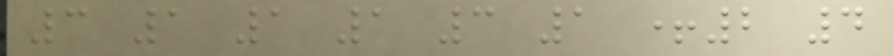3 1 1 1 3 1 +2 4
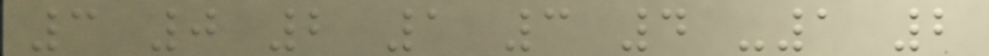3 0 2 1 3 4 -1 2
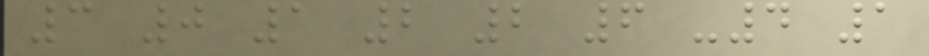3 0 1 2 2 6 -4 1
